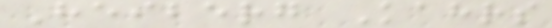Heiberg Kahrs
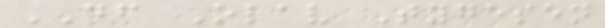DF Olav Tygesen
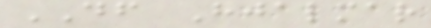DF Hjalmar
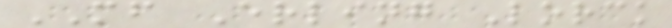MF Erling Lorck
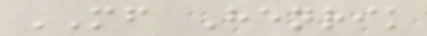MF Henrik
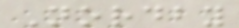Nordby
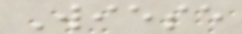Wiese
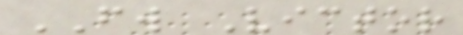FW Victor
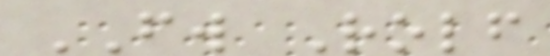FW Rolf
